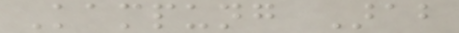Kampung Arab
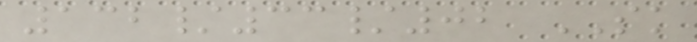132/33/02 SK
